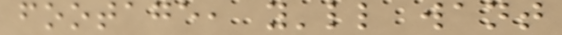footage, you'll want
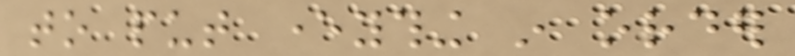to put everything in order
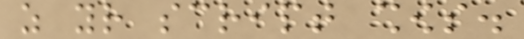as your script shows.
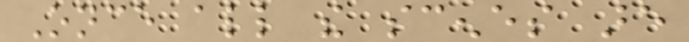Once all the scenes are
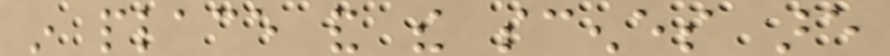in place and the scenes are
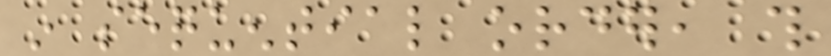in sequential order, this
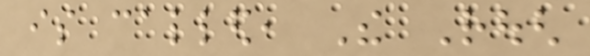is called, The Rough
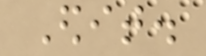Edit.
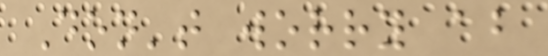Don't worry about
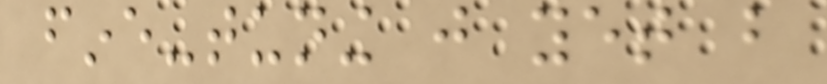fine-tuning just yet but
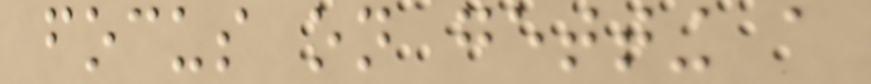focus on getting a
